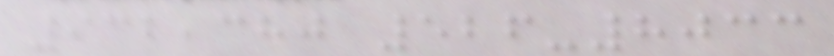932,380 526-8033
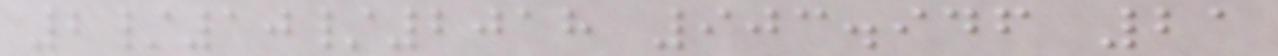2/10/2018 903.946 21
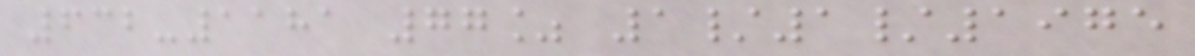632-1181 77% 1/1/1975
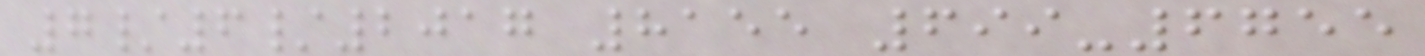7/6/2017 8155 699-6755
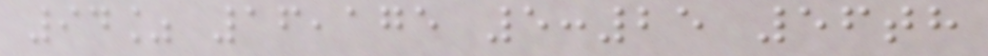94% 16,175 5:25 56th
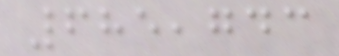685,743
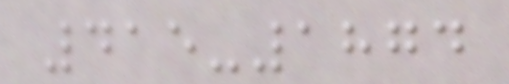415-1874
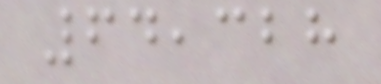64,328
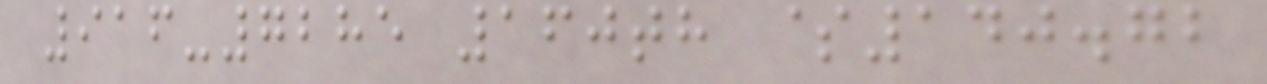916-7285 160th $140.72
